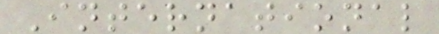International
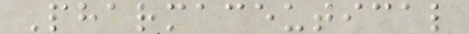Pharmaceutical
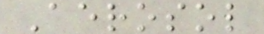Aerosol
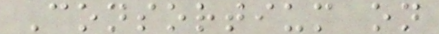Consortium on
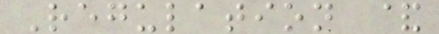Regulation &
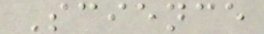Science
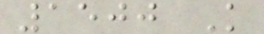1500 K
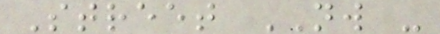Street NW -
